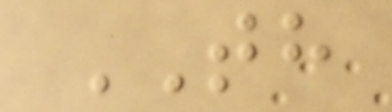TH
